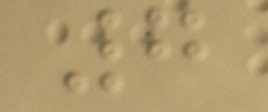7
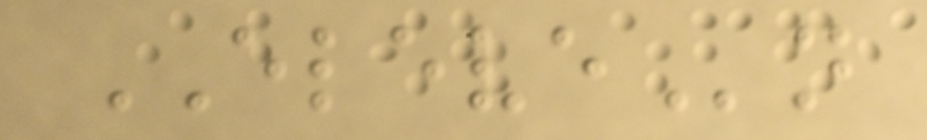ELEVEn
